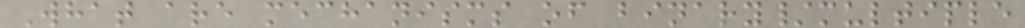What are mechanisms of binary/multiple
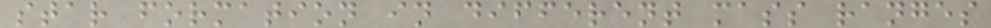star formation in different mass ranges
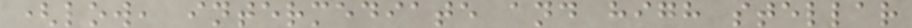(low, intermediate and high stellar
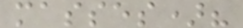masses)?
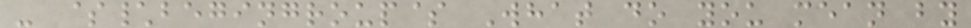- $\begingroup$ What do you mean by
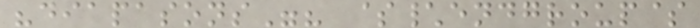"diapasons"? $\endgroup$
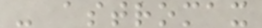- astromax
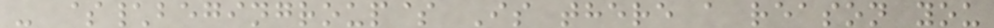- $\begingroup$ Is there a reason you
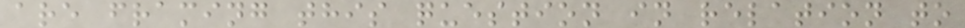are framing this question in relation to
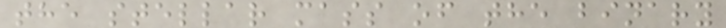the stellar mass of the binary
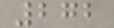272
